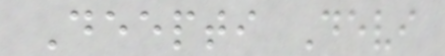Deepti Devi
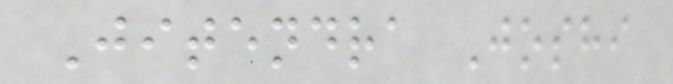Jitendra Joshi
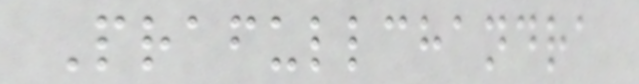Prafullchandra
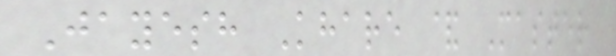Jayesh Khare & Master
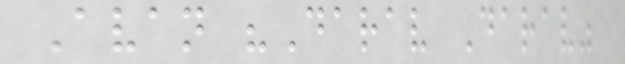Avan "Darav Darav"
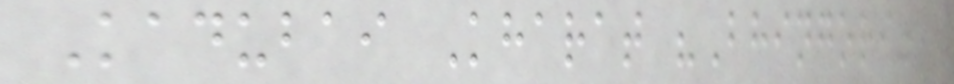Kadubai Kharat "Bhingori"
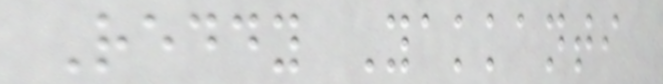Reddy Yakkanti
